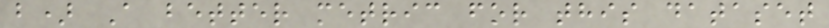b) A better metric for this dataset
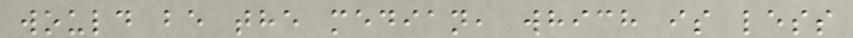would be the median, which is less
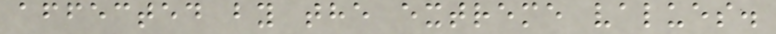affected by the extreme values.
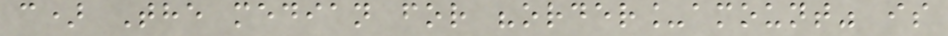c) The median for "order_amount" is
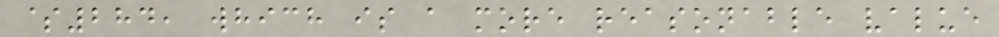$284, which is a more reasonable value
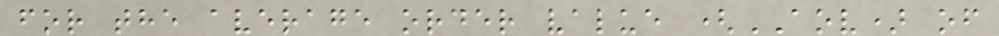for the average order value (AOV) of
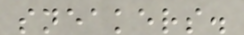sneakers.
